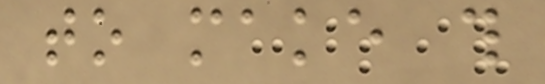to make this
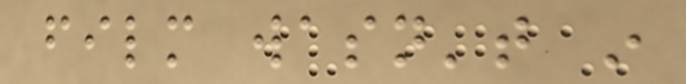film wasn't in
